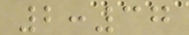2:37
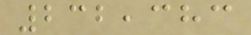232,383
